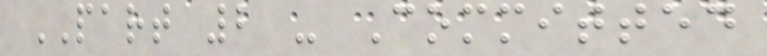PART 2 - Committed
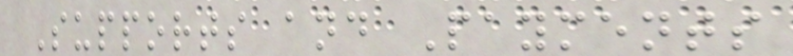Supports and Payments
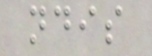ndis
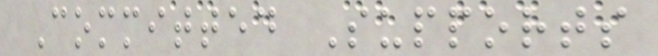Committed Supports
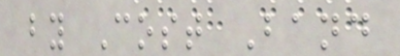by Cost Band
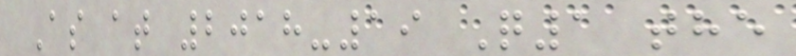As at 2018-19 Q1 the
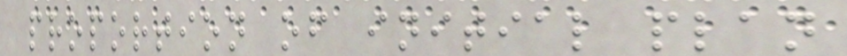proportion of initial plan
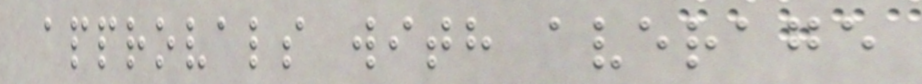approvals with average
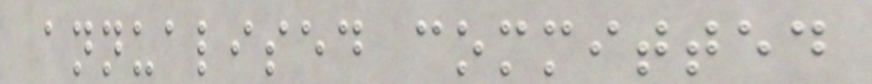annualised committed
